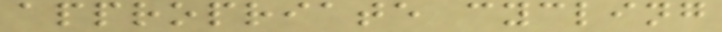appropriate cycling
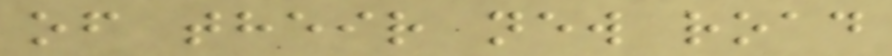of their new road
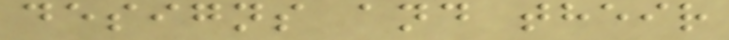designs and their
